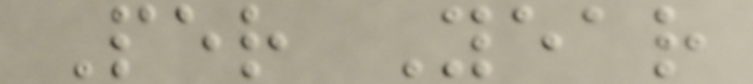Per Year
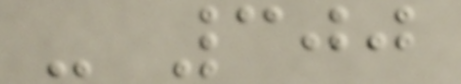- 300
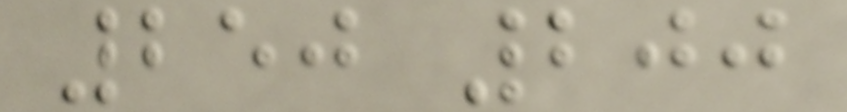250 200
